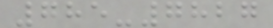785-7827
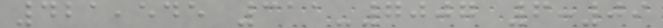421,545 311-7007 6:09
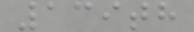139th
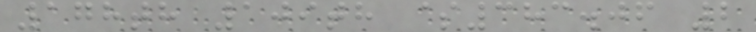178th 109th $383.06 2
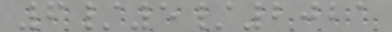6/5/2021
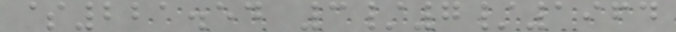$221.54 3/7/1964
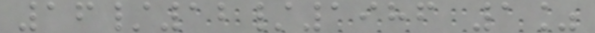16/12/1986 1%
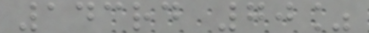143rd 70%
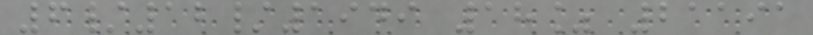6/12/1949 18% 21191
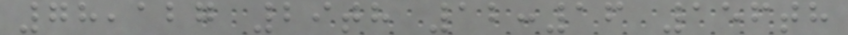78,127 29th 12:16 156th
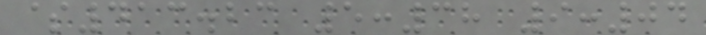$413.23 5:38 9:04
